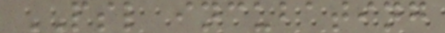PSL incubating
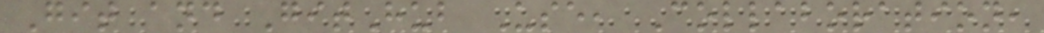Git and GitHub Use, Collaboration,
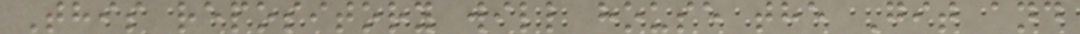This repository will house the Git and
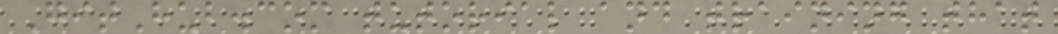GitHub.com tutorial and training that
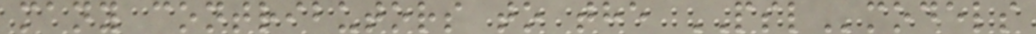many contributors to the PSLmodels
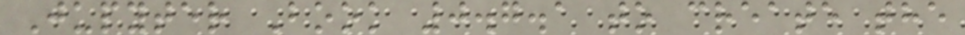Jupyter Book 0.7.1 to create the
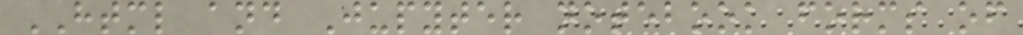HTML and Jupyter notebook forms of
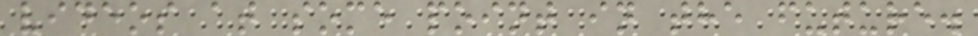videos at some point in the future.
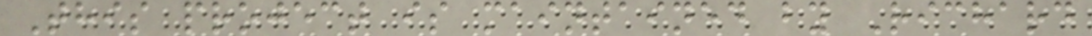This project is maintained by Richard
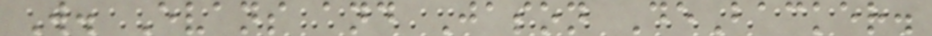W. Evans and Jason DeBacker.
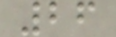26
